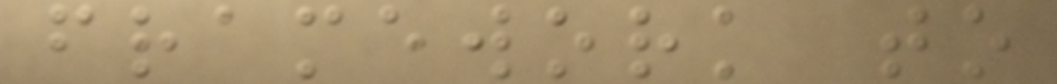framework to
